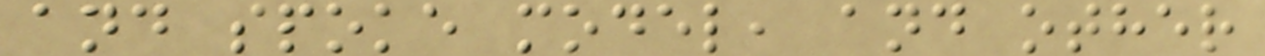and spoke model, and other
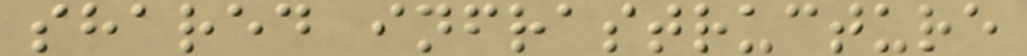shared infrastructure
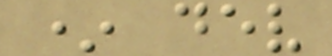* dev
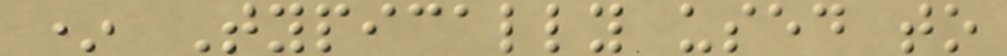* Typically used to
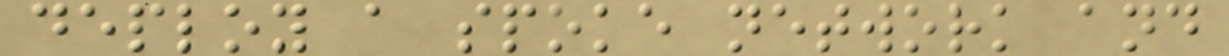deploy a spoke network and
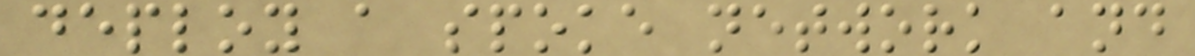deploy a spoke network and
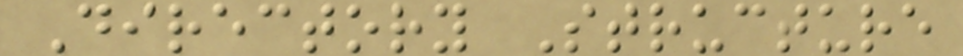Directory Structure
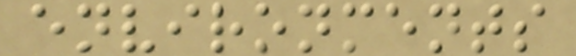environments
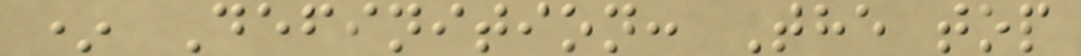* Definition: The top
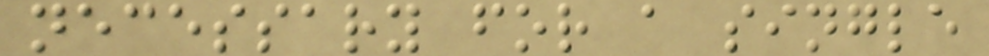necessary for a single
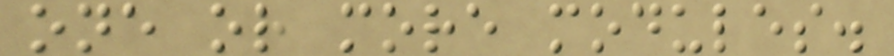one or more modules.
